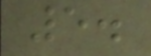5.
